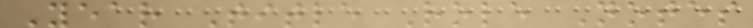Year Title Role Notes
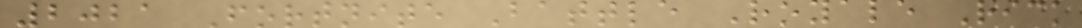2021 Fortnite Battle Royale Rick
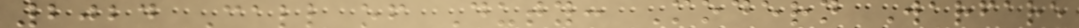2024 Call of Duty: Modern Warfare
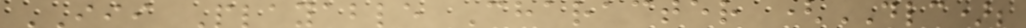III Playable Character (DLC);
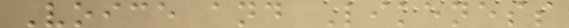Voice and Likeness
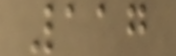117
